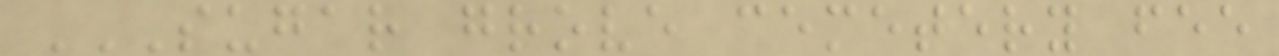SUGAR GROVE CEMETERY FEE
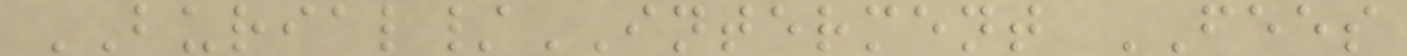BURIAL/INTERMENT FEES
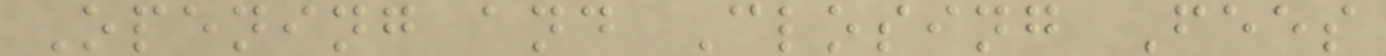Opening and Closing Fees
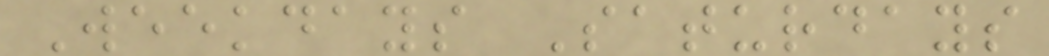Weekdays Saturdays
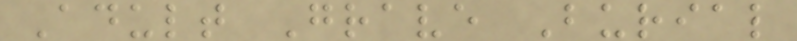Adult Grave Burial
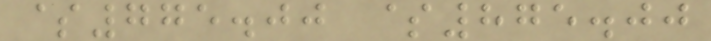$775.00 $875.00
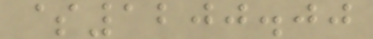$1200.00
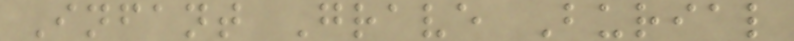Infant Grave Burial
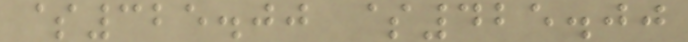$325.00 $425.00
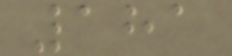181
